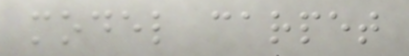model carpet
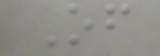Of
